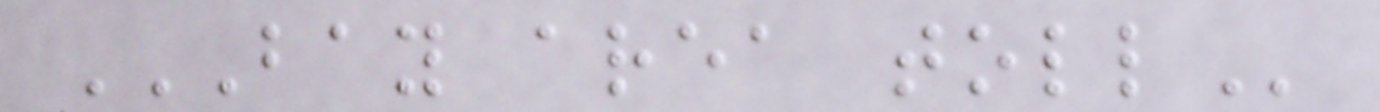BAY AREA TOLL
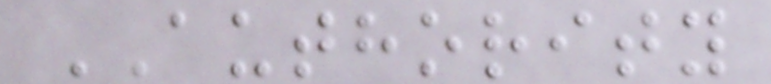AUTHORITY
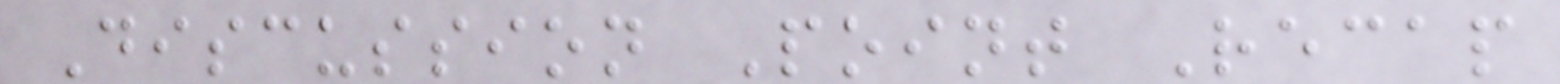Discussion Point Recap
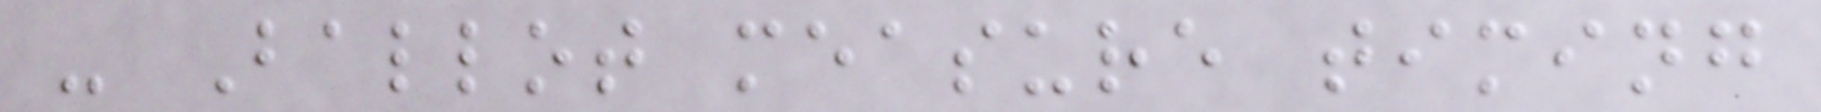- Ballot measure timing
